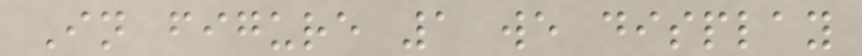In figure 1 we display
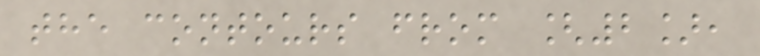the contours from [2],
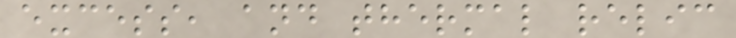excess, and thermal relic
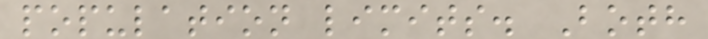population limits. Both
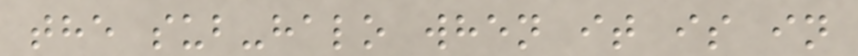the sub-halo when it is in
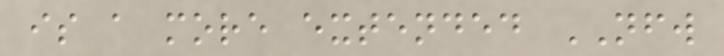is a more extended NFW
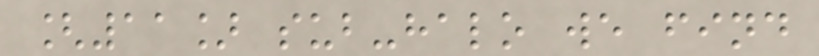[11] sub-halo we find
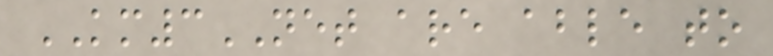KM3NET are able to
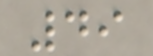49
